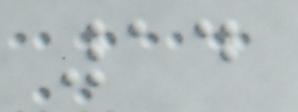14
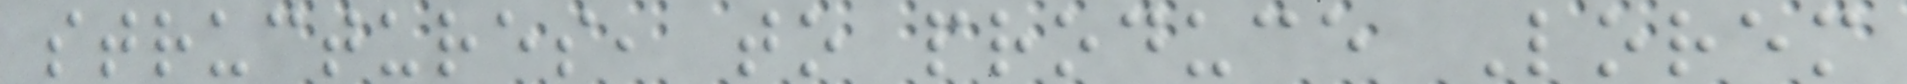structures, to produce Lorem
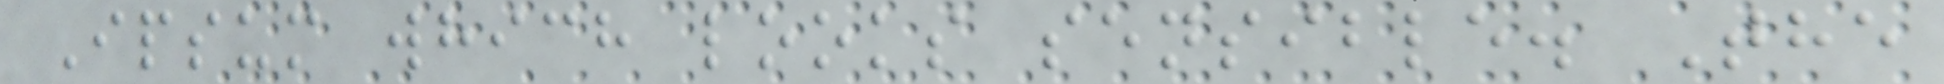Ipsum which looks sensible. The
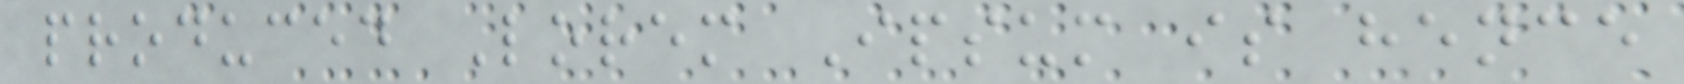produced Lorem Ipsum is hence
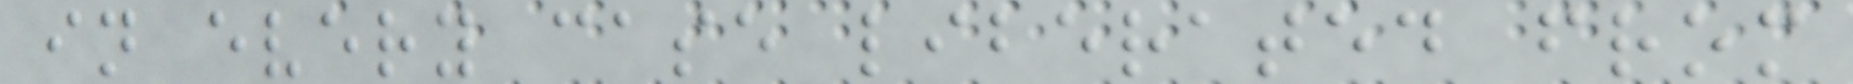in every case liberated from
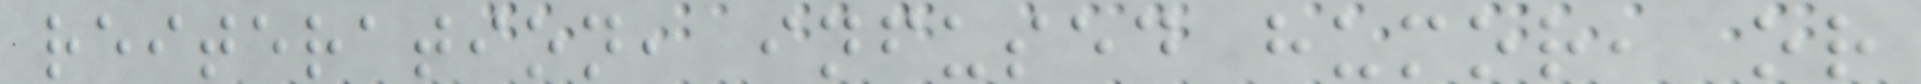reiteration, infused humor, or
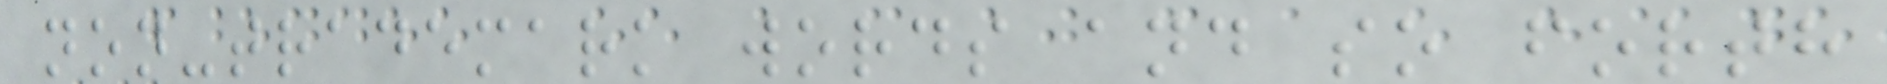non-trademark words and so forth
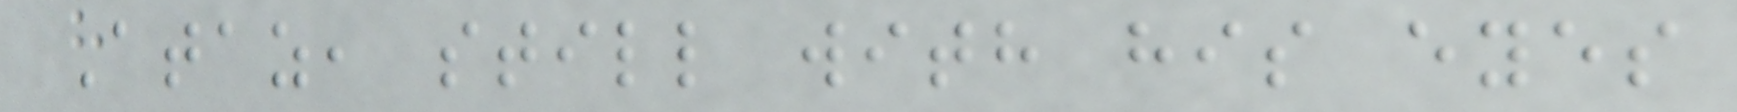Ataz, still with his eyes
